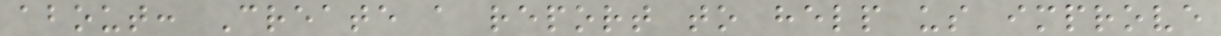about: Create a report to help us improve
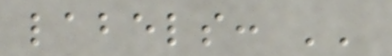labels: ''
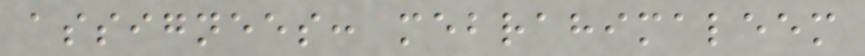assignees: mebrahimaleem
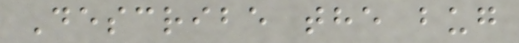Describe the bug
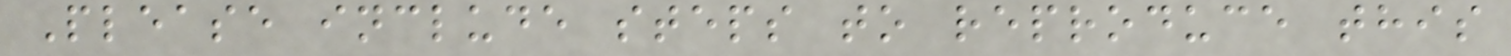Please include steps to reproduce this
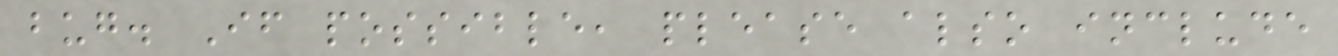bug. If possible, please also include
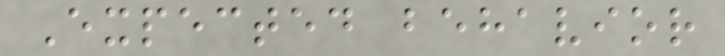Expected behavior
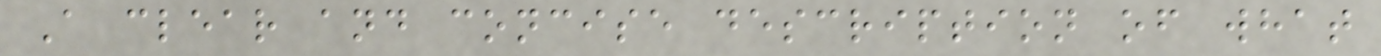A clear and concise description of what
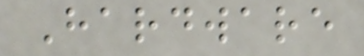Hardware
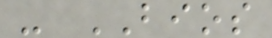- BIOS
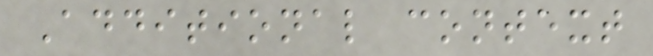Additional context
